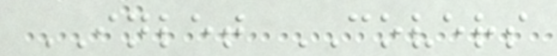INLET COVERS
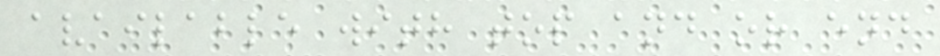available with top and or end
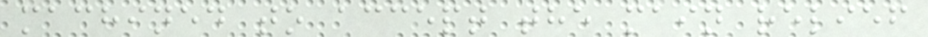machined to accept the main relief
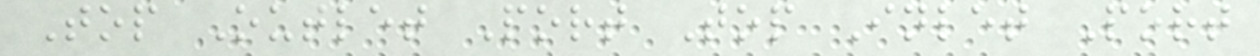Top Outlet Port Top Inlet Port
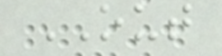OUT
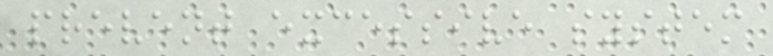prevent excessive system
